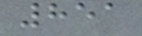851
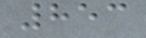853
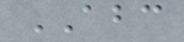ABC
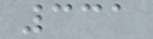331
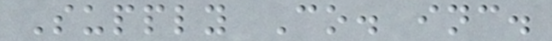Supply Co. inc.
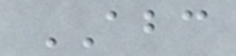ABC
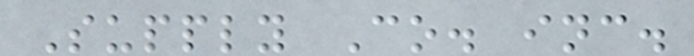Supply Co. inc.
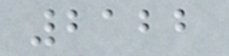2122
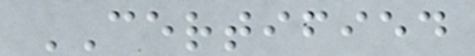CERTIFIED
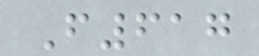F617
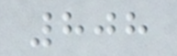808
